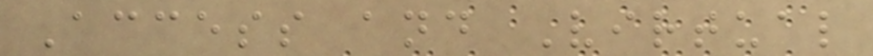Access and Virtual
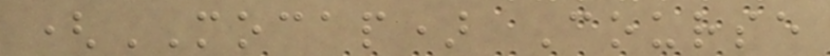(MOCAP) Course
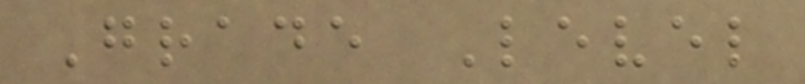Grade Level
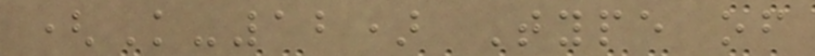(K-12) Type of
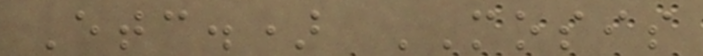Etc.) MOSIS
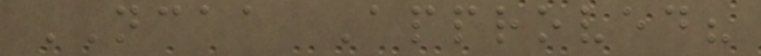NCAA Approved?
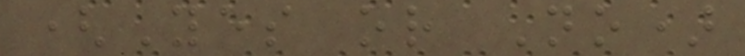(Yes or No)
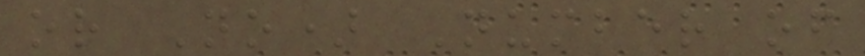or No) Number of
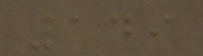149
